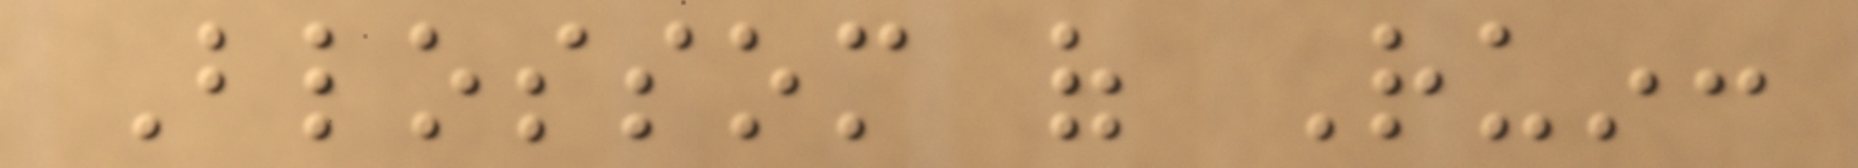Blossom of Ruin:
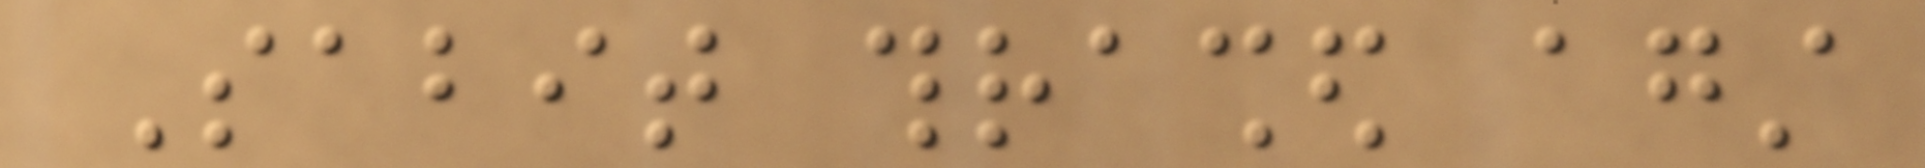Sabit thrashed against
